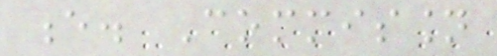e. Commission
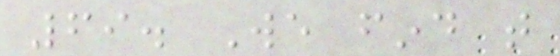69. We find that
